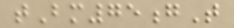tBm75gT
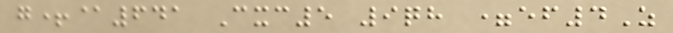g+@641 Cxc5 9qh =ef4Z
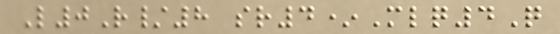L0R/8 sr4*Mlq4Q
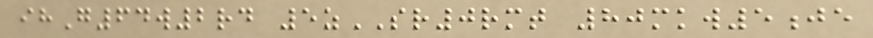ihG64w2rd 5zSR0rmt 80mkw5je
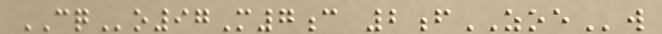CQo97M7c 2fZOEw
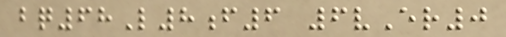bq68L8f6 6vEr0
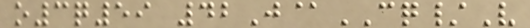o3q59 42J@CQ/V
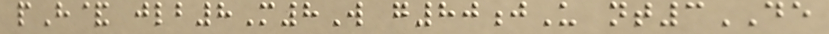pH& jlb8M8W g80jU nt3DE
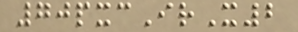70pxcIrX2
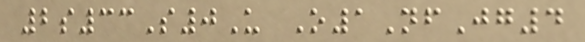2s33S0U O1NfJg4
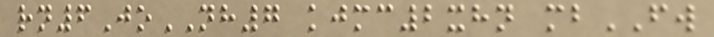rn6JoNH7 kjmc2xhn mbFW
